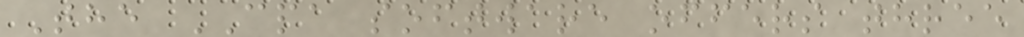The CPA software offers three
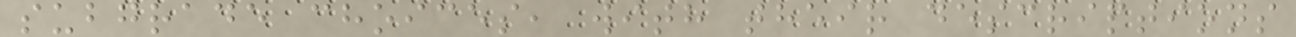subgrade choices, with their descriptions
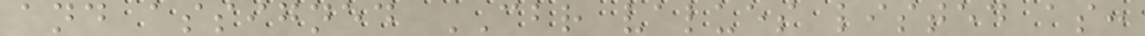and assigned CBR values listed as:
